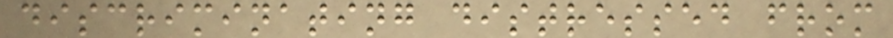discriminating distressed from
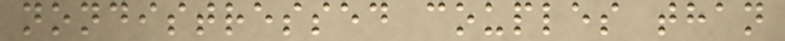nondistressed couples than
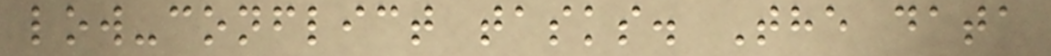low-conflict tasks. The data
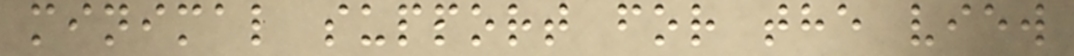minimal support for the view
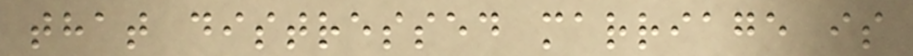that distressed marriage is
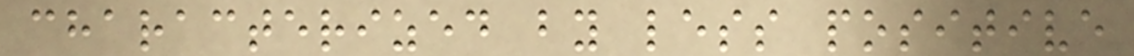characterized by less positive
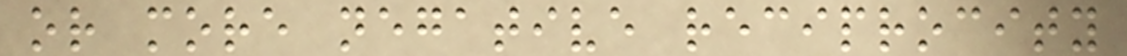or more negative reciprocity
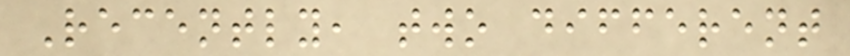Recently, two different
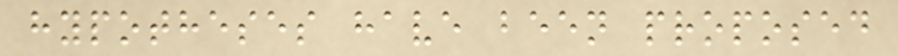hypotheses have been proposed
